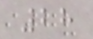28
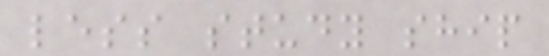less study ship
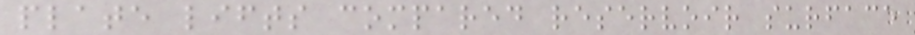plate lifts compared reservoir surface
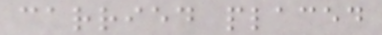carried placed
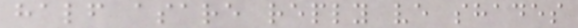half asare reply ve shades
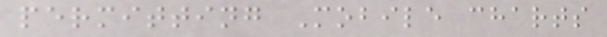permitting Mobile charts
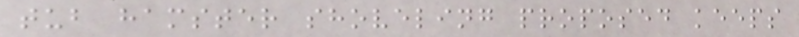tub hamster shoveling proposed keeps
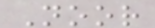Noor
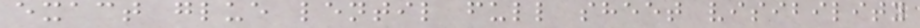exact glue lentil full sheet visibility
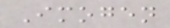Imogen
